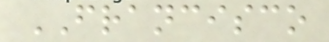FRANCISCO
